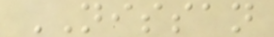NISSAN
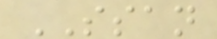SSAN
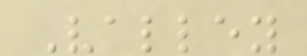Valley
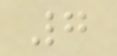7
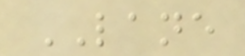LANE
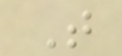T
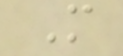M
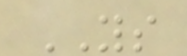YS
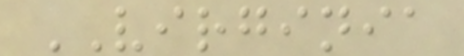VIRGINIA
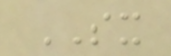SX
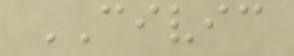CIVIC
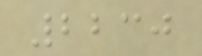2230
